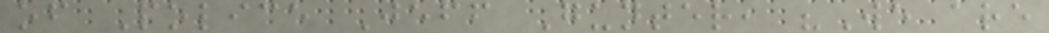of Police Jeff Gunter, "We are
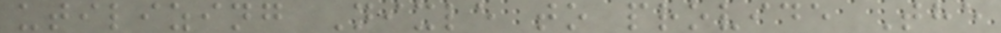utilizing Nixle to provide The
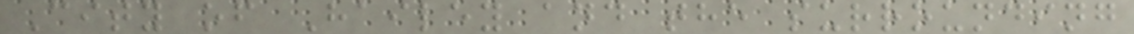City of Hailey and the surrounding
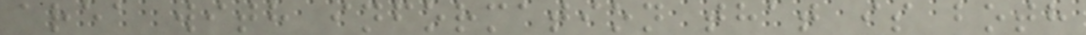area with information that is both
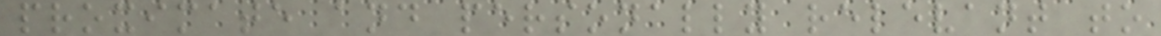proximate and personally relevant to
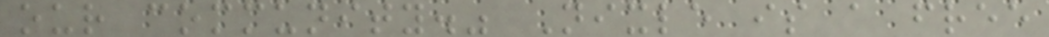our community." Nixle is a free
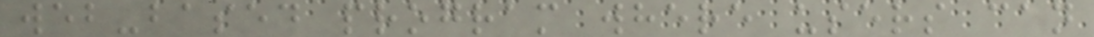web-based program where users can
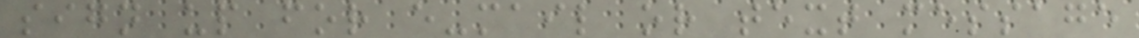sign up for e-mail or text message
